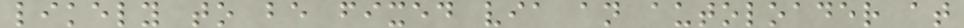likely to be fixed via an autoloader at
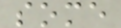some
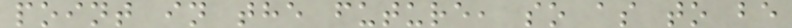point in the future, so as to be
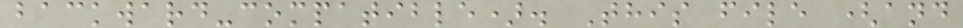backward-compatible). This file (and
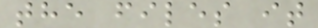the files it
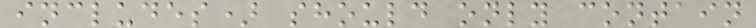includes) should only contain
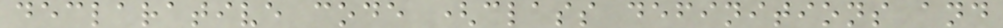declarative code (class definitions and
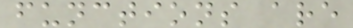functions are
